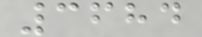3684
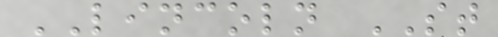LINCOLN ST
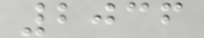2036
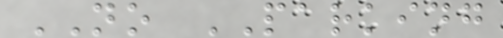NO PARKING
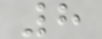8
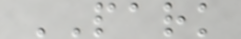PARK
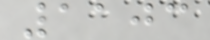1103
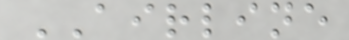AIRLINE
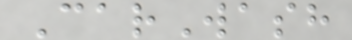CarWash
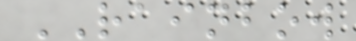RAINBOW
